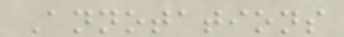Annotations
